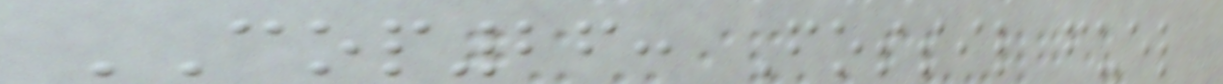COP26: Fossil fuel
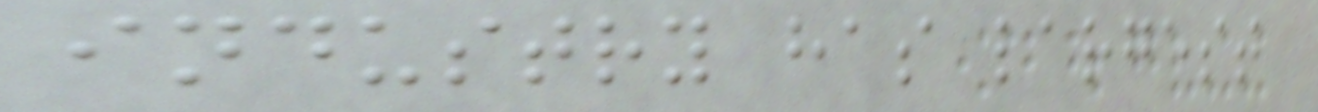industry has largest
